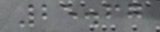25.67
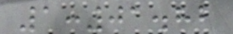1:01.82
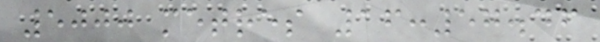5000 metres 16:57.46
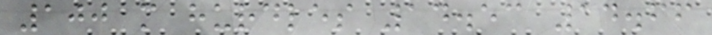100 m hurdles 14.53 14.66
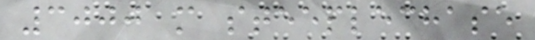3000 m steeplechase
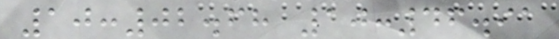10:02.68 10:46.91
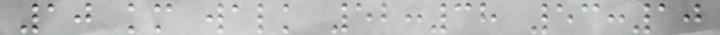10 km walk 52:38 53:10
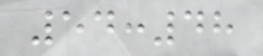54:48
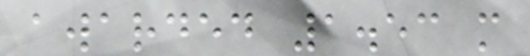awarded 1.53 m
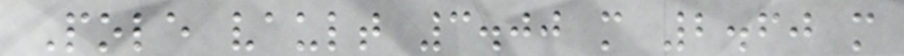Pole vault 3.00 m 2.60 m
